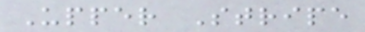Upper Stripe
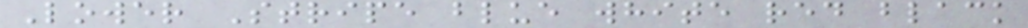Lower Stripe blue white red black
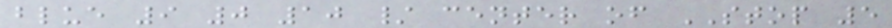blue 9 0 10 / center of STOP 5
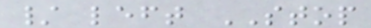/ left STOP
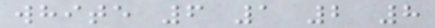white 6 1 2 8
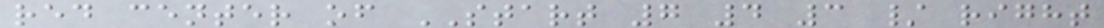red center of START 7 4 3 / right
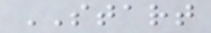START
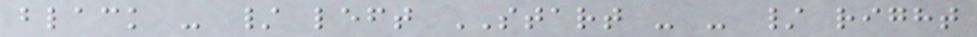black - / left START - - / right
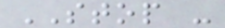STOP -
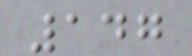147
